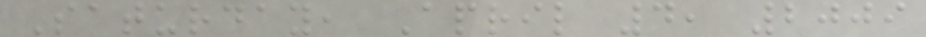Saturday, April 4, 2009
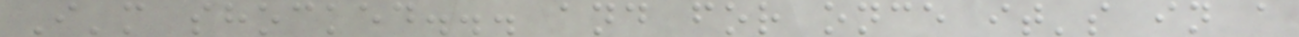I'm shocked... and for once it's in a
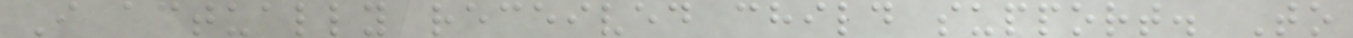I actually received child support. To
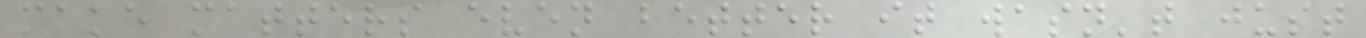make matters even better it wasn't just
